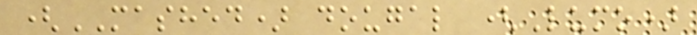(MASHED) dougal (Lumo)
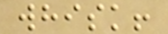whisk!
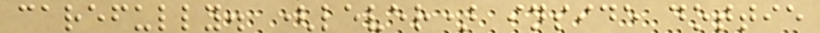carefully. (lever) inside dottie
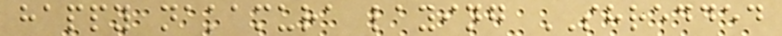happy nakamura laying SHREDDED
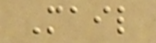Mail
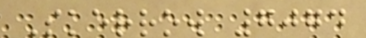Skerrow 7074
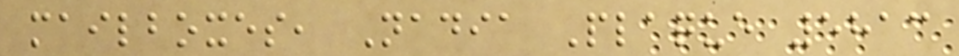mailboxes, Nadia Plaque 5813
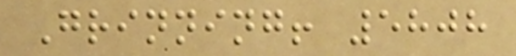Grinning! 5808
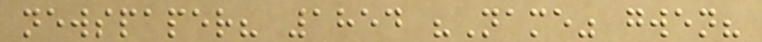newspaper? 1854 "Name" gwen?
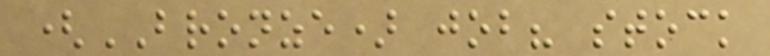(BRONZE) job? stock
